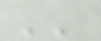''
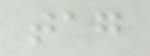tag
